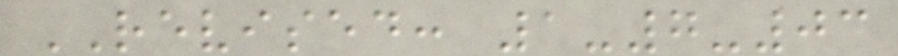REVISED: 1-7-03
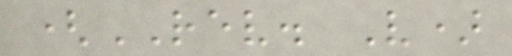(REV. V)
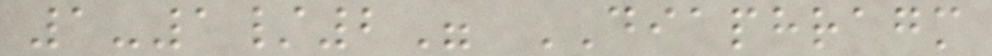1-1/2" DIAPHRAGM
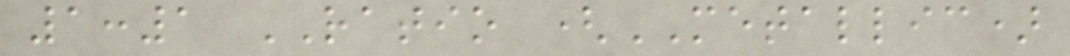1:1 RATIO (METALLIC)
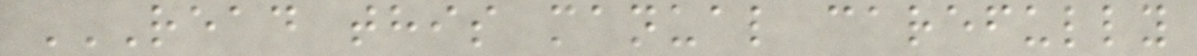READ THIS MANUAL CAREFULLY
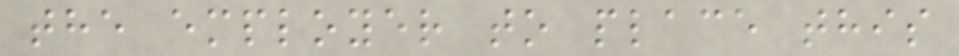the employer to place this
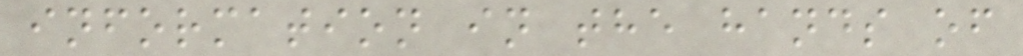information in the hands of
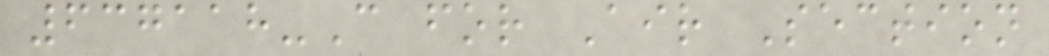637118-C for Air Section
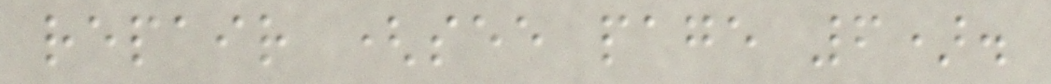repair (see page 6).
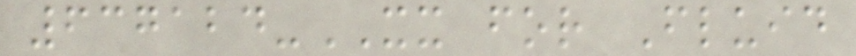637124-XX for Fluid
